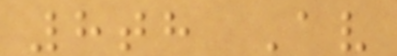8th Av
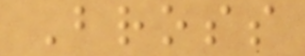Bross
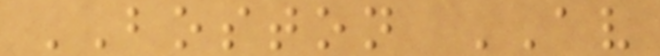BOSTON AV
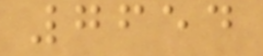7654
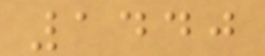1440
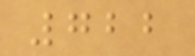722
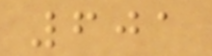601
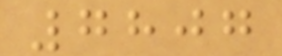7807
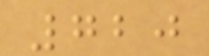720
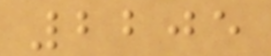2205
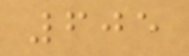605
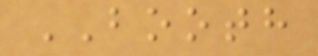BOOTH
